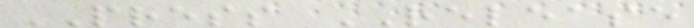PRESS RELEASE
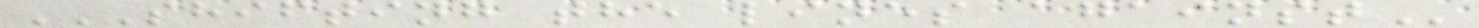SHIFTING THE LINES AGAINST
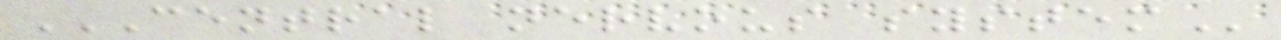CENTRAL NERVOUS SYSTEM
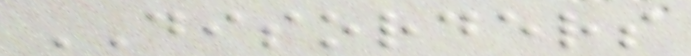DISORDERS
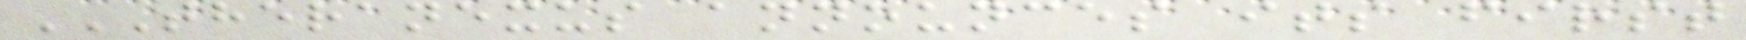THERANEXUS ANNOUNCES ITS FIRST
